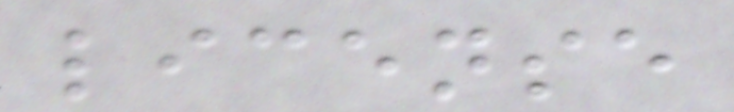license
